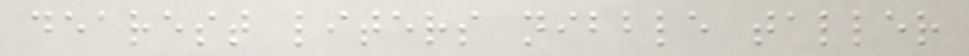dearest liters nibble taller
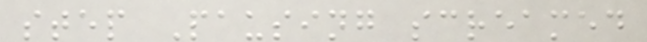step Pausing screamed
